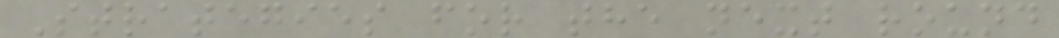Strategies for the next round
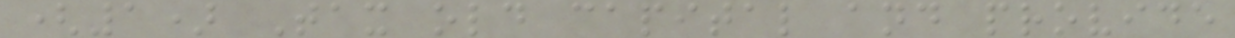(1) Tax old capital and provide
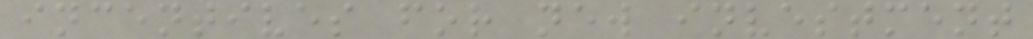incentives for new investment
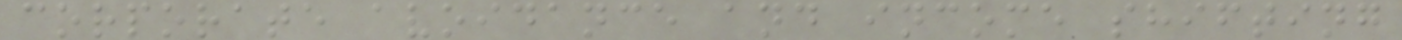corporate avoidance and income shifting
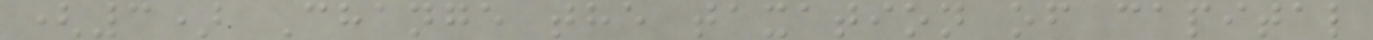(3) Change the taxation of capital
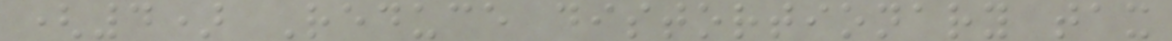(4) Reduce distortionary tax
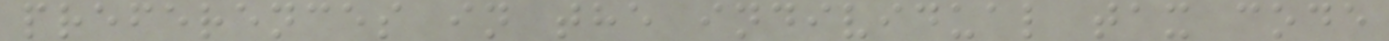preferences in the individual tax code
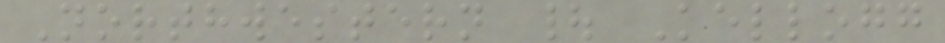Northwestern | Kellogg
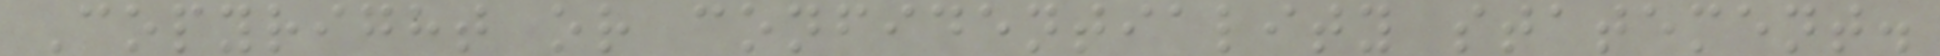Copyright or confidentiality statement.
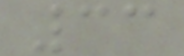33
